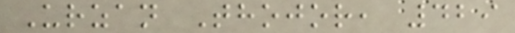Urzan Thojor, 429
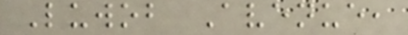Luwob Avenue,
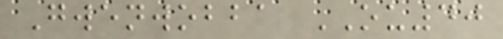Gwenwobba OU40
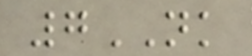7NK
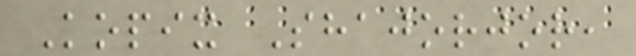Kopix Shajorjor,
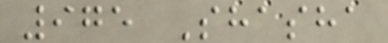975 Shasha
